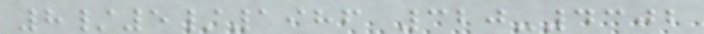8/5/1986 320-4302
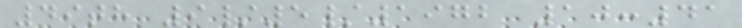49th 9/5/1972 10:41
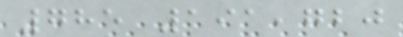785 191,720
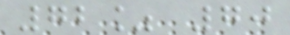72% 70
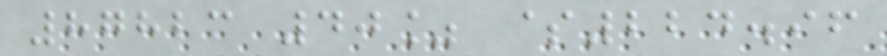87823 40% $224.96
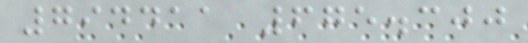794411 675.300
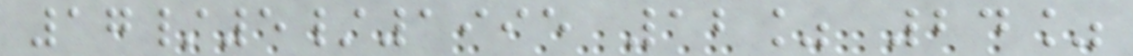17/5/1995 12% 24%
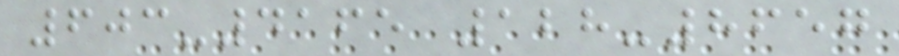603-4165 128-8657
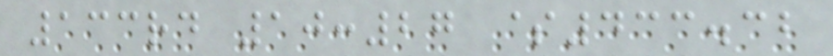133rd 10:27 $433.32
